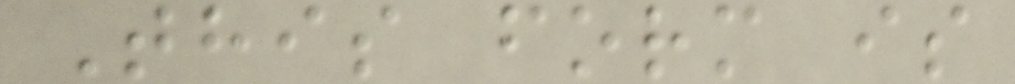This form is
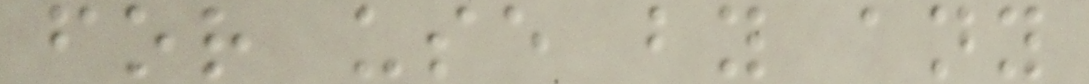for use by any
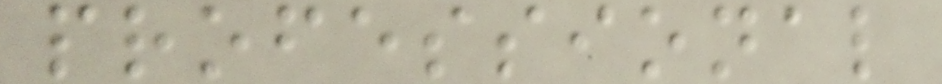professional
